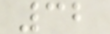32
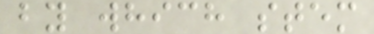by which stem
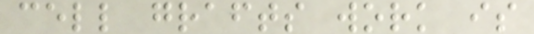cell grafts work is
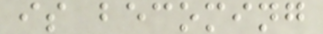is becoming
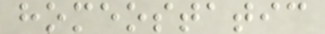homeostatic
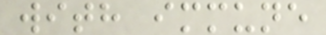with immune
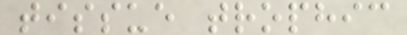tissue trophic
